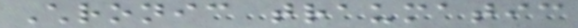Chronic traumatic
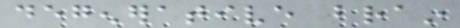degenerative brain
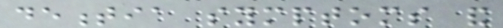dementia symptoms and
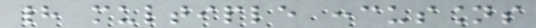had multiple concussions
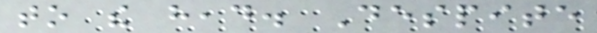to the head. Despite
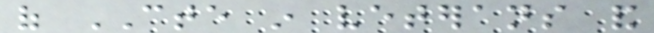of CTE in veterans and
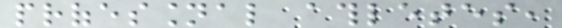professional athletes,
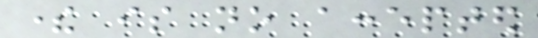there is no accepted
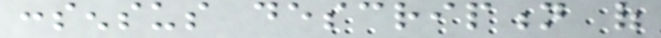consensus description of
